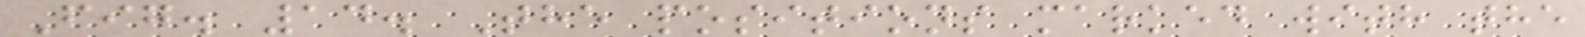Fig. 14. The positions marked with the
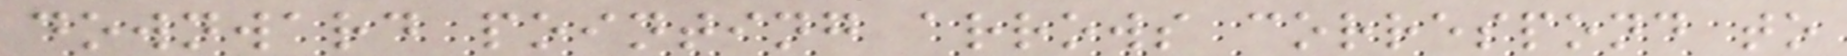downward pointing arrows correspond to
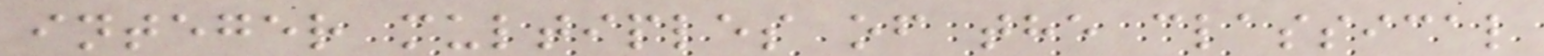integer multiples of the classical
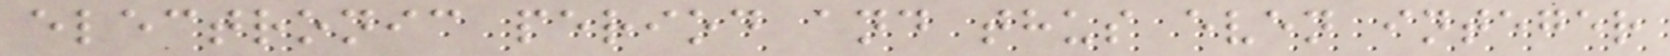electronic period and thus even integer
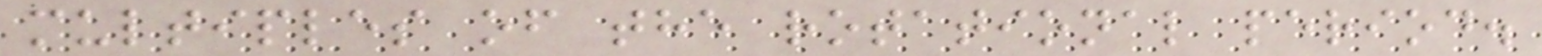multiples of the rotational period.
